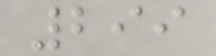299
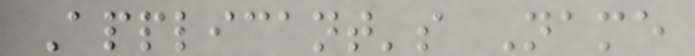Applicant's Name
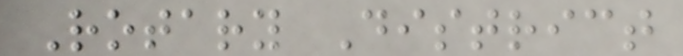Rotary District
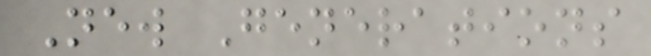New Generations
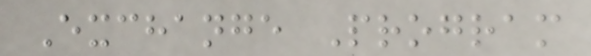Exchange Program
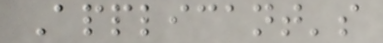Applicant's
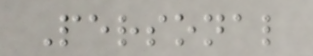Personal
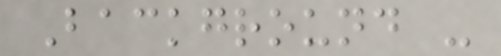Background -
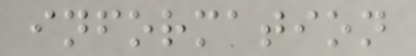information
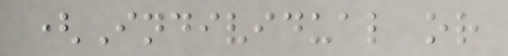(Individual or
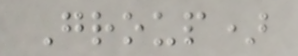Group)
